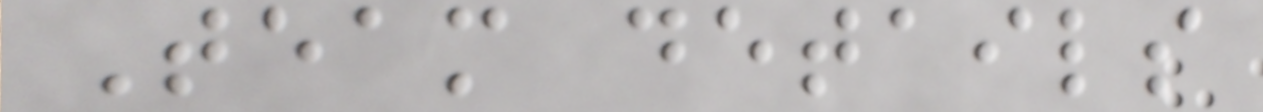Team details
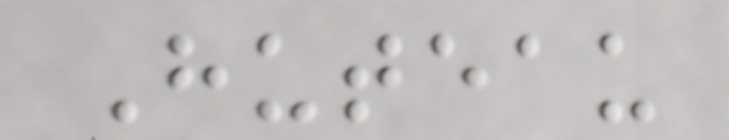Huteau
